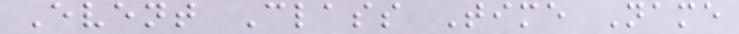Event Class Time Name
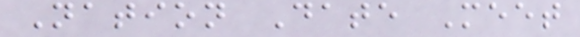Nation Date Meet
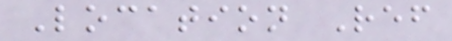Location Ref
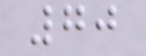70
